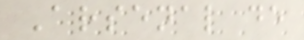Arsenal de
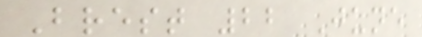Brest 22 June
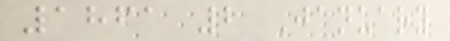1861 2 January
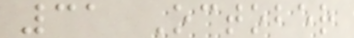31 October
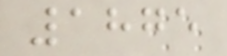1875
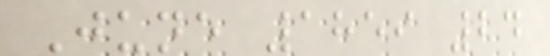June 1859 24
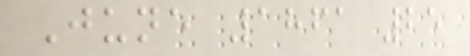June 1861 25
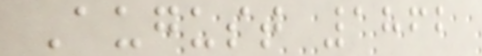August 1862
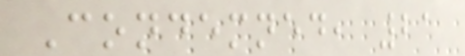Condemned, 21
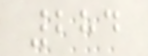284
